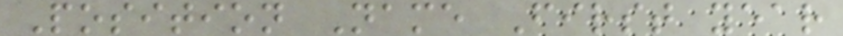Position Name First year
